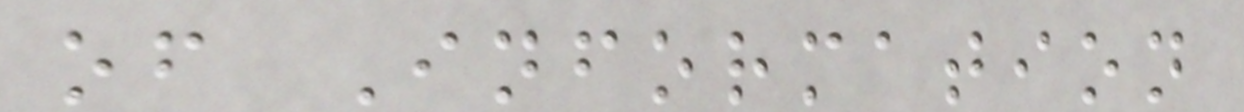of Information
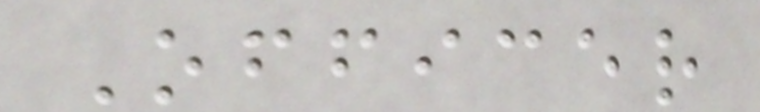Officer
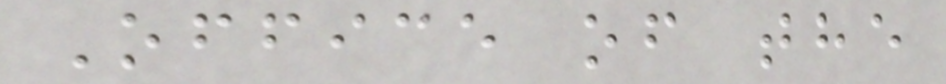Office of the
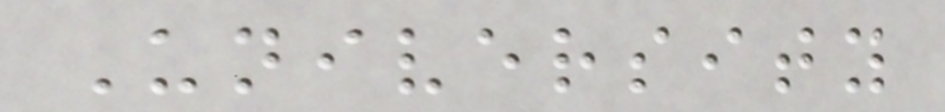University
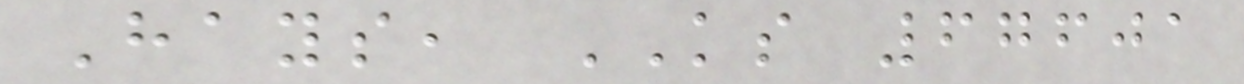Hays, KS 67601
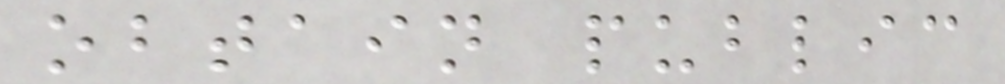obtain public
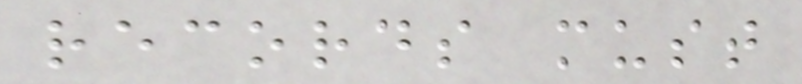records must
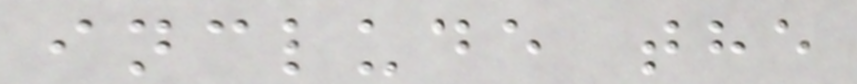include the
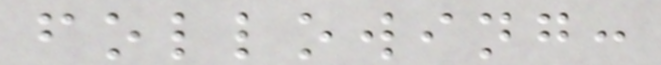following:
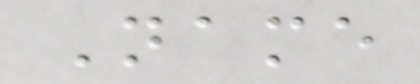Name
